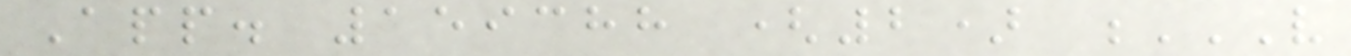App. 159388 (2) V
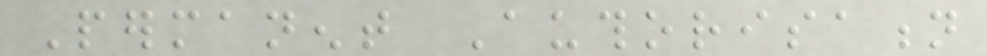Permanent Authorisation
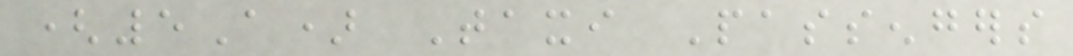(5A) Taxi Passengers
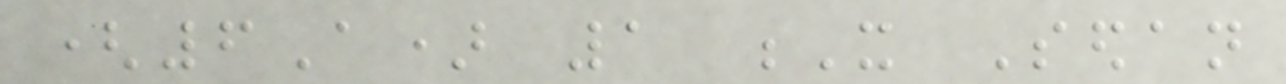(6A) 1 X Sedan
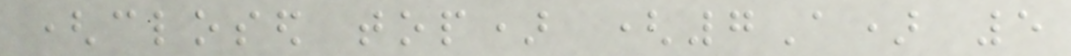(closed top) (7A) 5
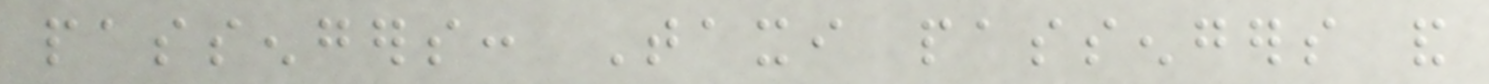passengers: Taxi passengers and
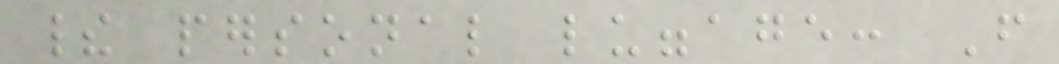their personal luggage: From
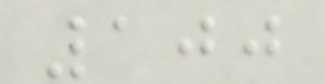100
